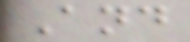And
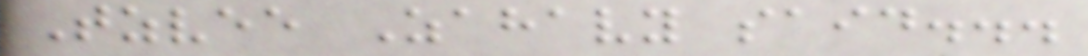Tzvee Zahavy said...
